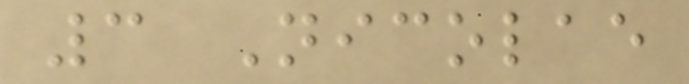3 Nicolae
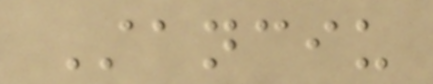Stanciu
